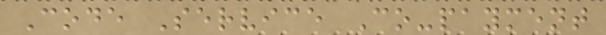Code Service Co-payment
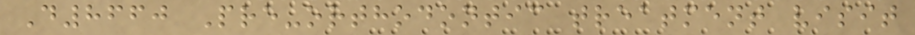D8660 Pre-orthodontic treatment visit
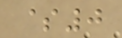$0
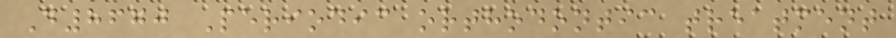D8670 Periodic orthodontic treatment
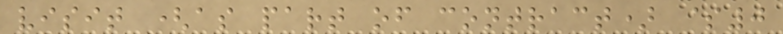visit (as part of contract) $0
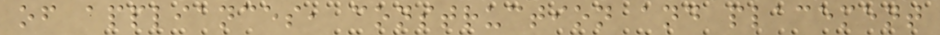of appliances, construction and placement
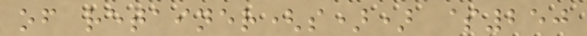of retainer(s)) $250
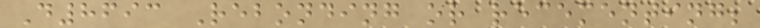D8693 Rebonding or recementing;
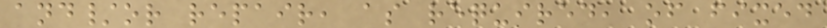and/or repair, as required, of fixed
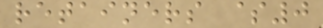retainers $0
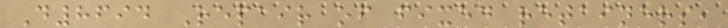D8694 Repair of fixed retainers,
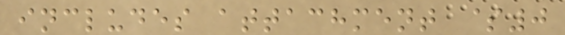includes attachment $0
